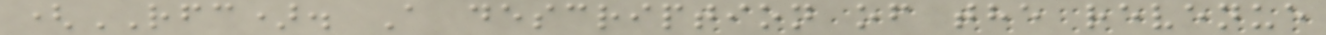(RFC). A description of the revenue
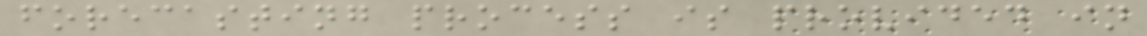forecasting process is provided in
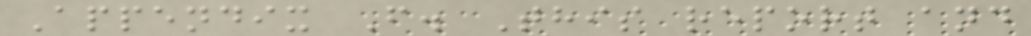Appendix F. This report and
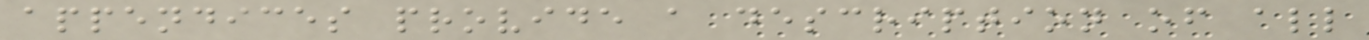appendices provide a description of all
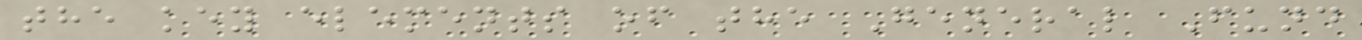the key elements of the General Fund
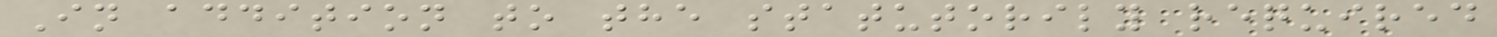In addition to the statutorily required
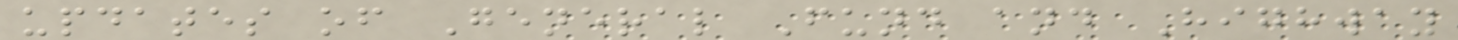updates of General Fund and Highway
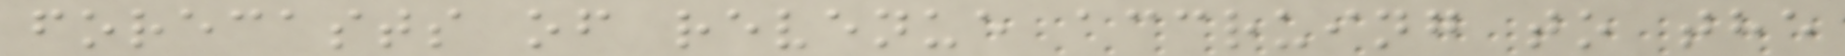forecasts of revenue accruing to the
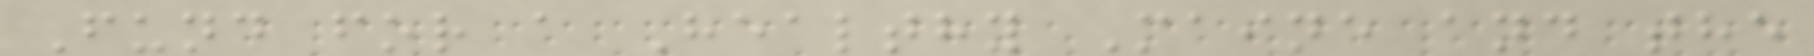Fund for a Healthy Maine and the
